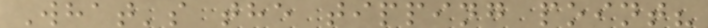What's the tipping point?
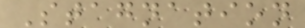Stagnation
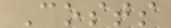Costs
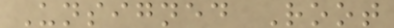Unsigned Root
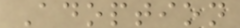Adoption
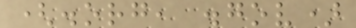(.org, .gov)
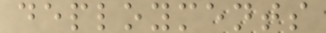deployments
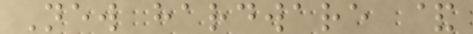New hardware &
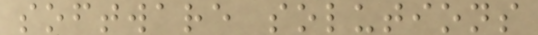software solutions
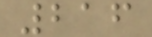216
